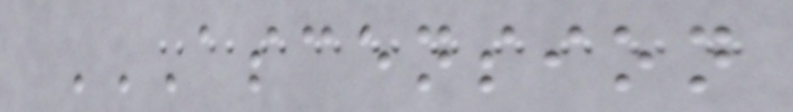ASCENSION
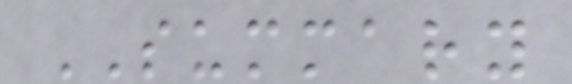SUMMARY
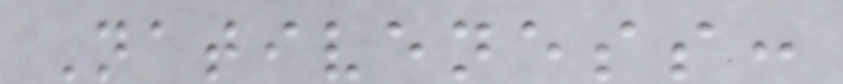Nativeness:
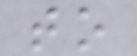to
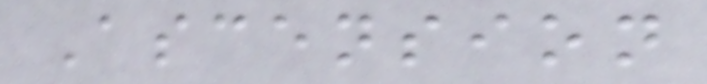Ascension
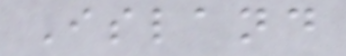Island
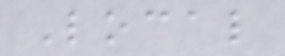Local
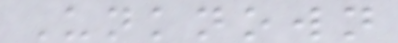Unknown
